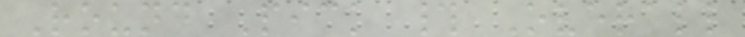Round Pick # Overall
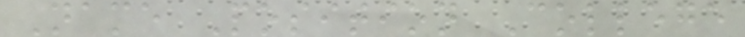Name Position College
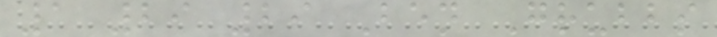1 29 29 Ben Grubbs
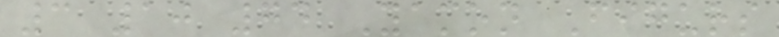3 10 74 Yamon Figurs
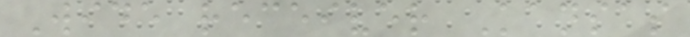Wide receiver Kansas
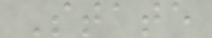State
